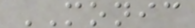MONIC
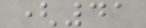(41
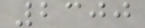2300
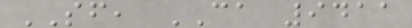SF, CA 9411
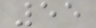55
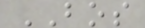BOS
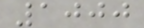1000
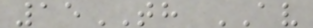15TH AV
